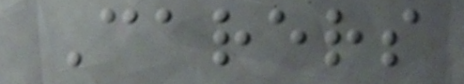Carers
